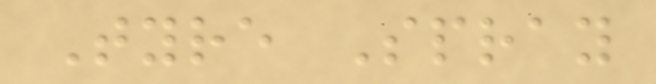Tyre Spray
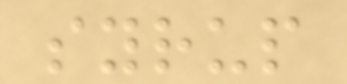syrup
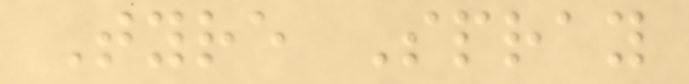Tyre Spray
